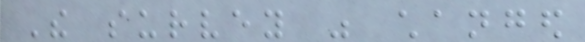The survey was changed
